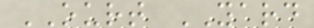OURT YARD
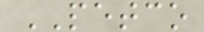PETCO
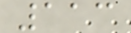113
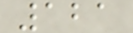121
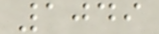1049
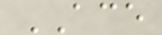ACE
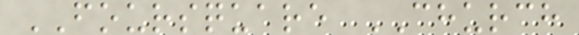FOURSQUARE CHURCH
